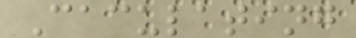Caculating
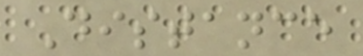Distance
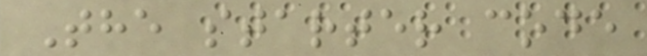The starter code
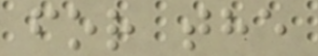for the
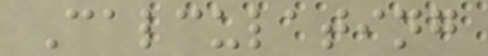Calculating
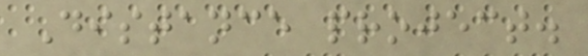Distance project.
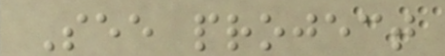See project
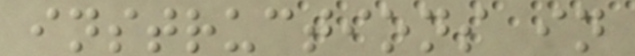instructions in
